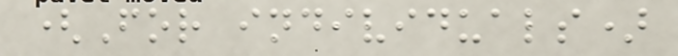(For individuals)
